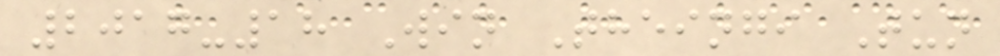2017-18 Win Theingi Tun
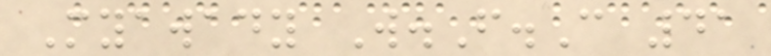Myawady W.F.C 41
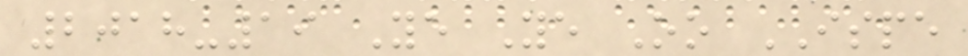2018-19 Ye Ye Oo ISPE
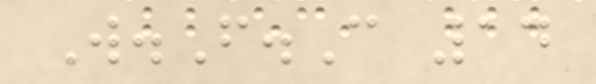W.F.C 14
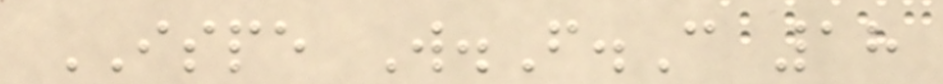ISPE W.F.C 18
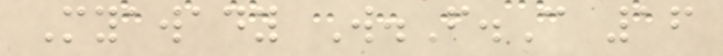Myawady W.F.C 16
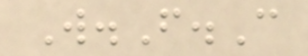W.F.C
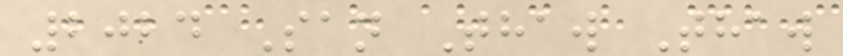2024 San Thaw Thaw
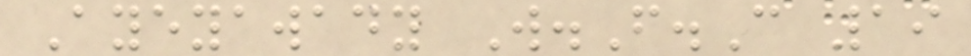Ayeyawady W.F.C 19
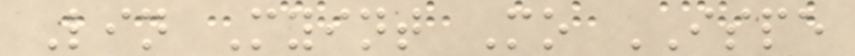Lin Myint Mo ISPE
